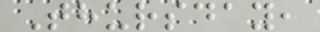Thursday,
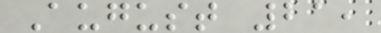August 21,
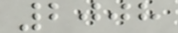2008
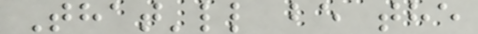That'll be the
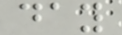day
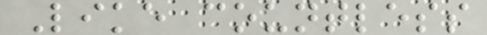Like countless
